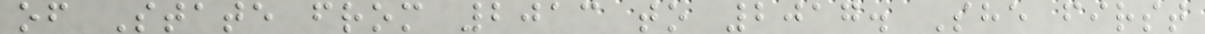of State from 2013 to 2017. She first
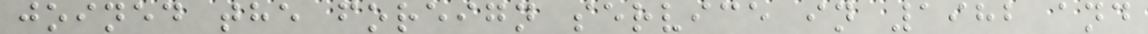joined the foreign service in 1982 and
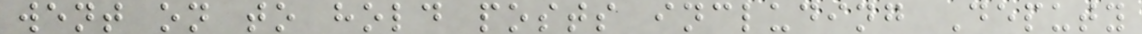went on to hold posts including Deputy
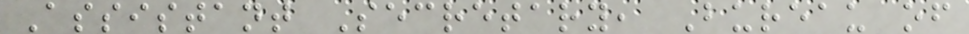Assistant Secretary, Bureau of
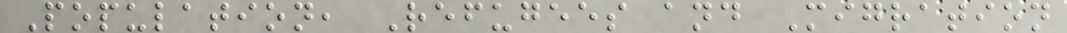Population, Refugees and Migration
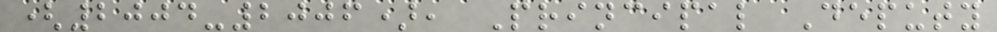(2004-2006), Principal Deputy
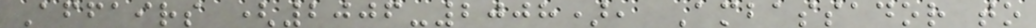Affairs (2006-2008), Ambassador to
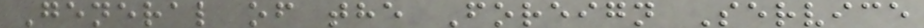General of the Foreign Service
